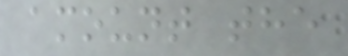amount the
